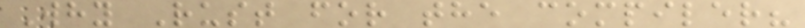Why Rust for the compiler?
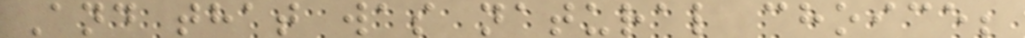And that was natural choice;
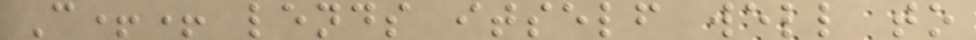C++ lends itself well to
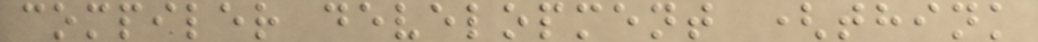compiler development (think
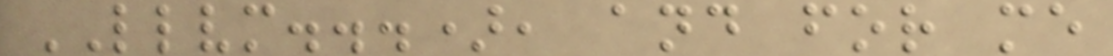LLVM...), and for me
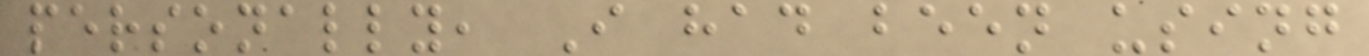personally, I had been using
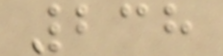238
